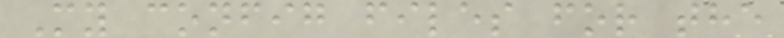My config files for the
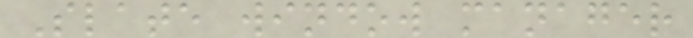Slate window manager
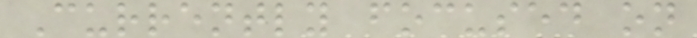Currently focused on
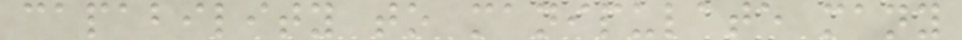capability to manipulate many
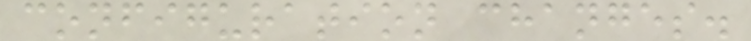configuration changes.
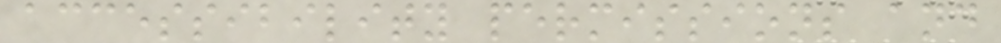accessibility permissions and
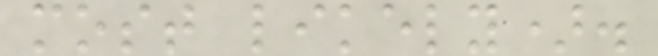most likely).
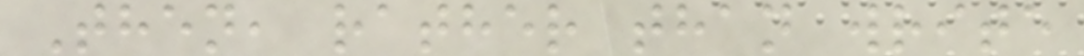Then, rather than write
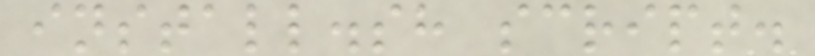install.sh script.
